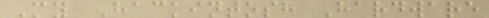My Hackintosh Hardware
